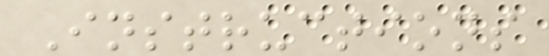Instructions
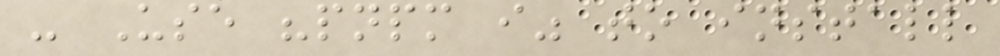- Use "pnpm i" to install
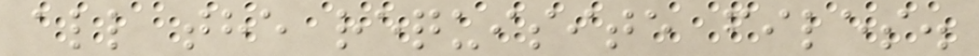all the requisite files.
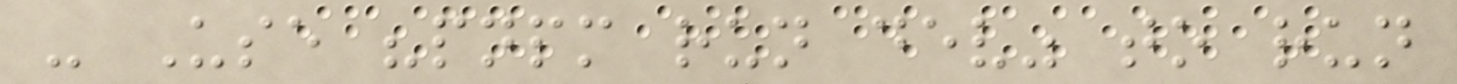- Use "pnpm run dev" to run
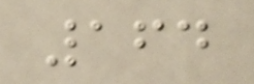164
